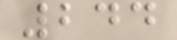244
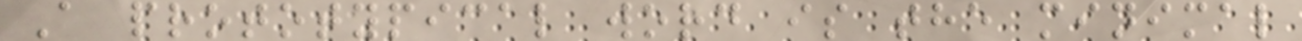A prototypical word is the minimal
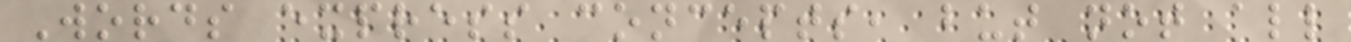Words express concepts, but not all
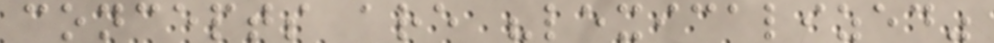concepts are "lexicalized"
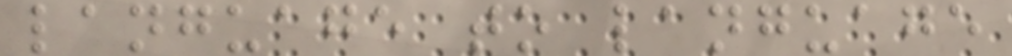language to language
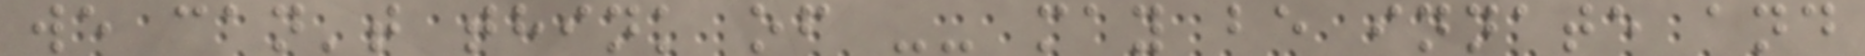we can't think of -- may be innate and
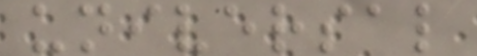universal
